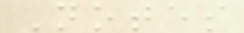Notes
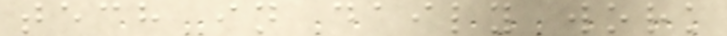tech in daily work
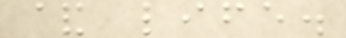& life.
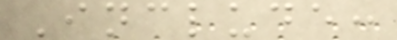Include:
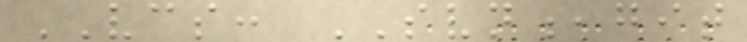VCS: SVN,git
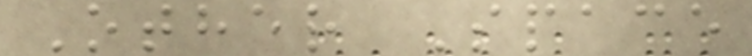Other Space
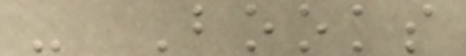- Books
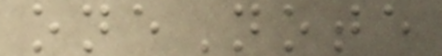oneNote
